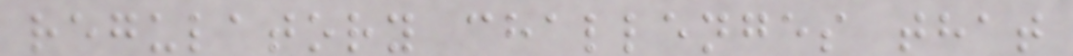regulatory challenges that
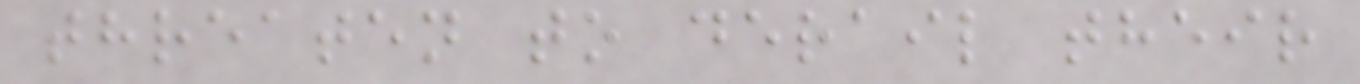threaten to derail their
